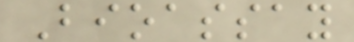Bioassay
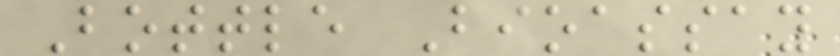Bottle Bioassay
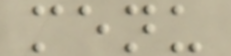menu
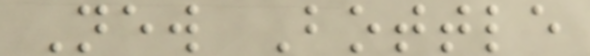New Bottle
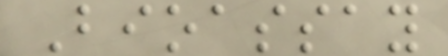Bioassay
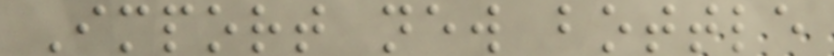Import new bottle
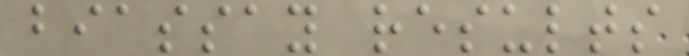biassay results
